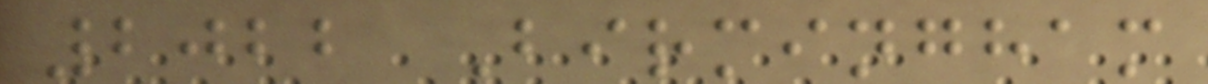2022 Birmingham
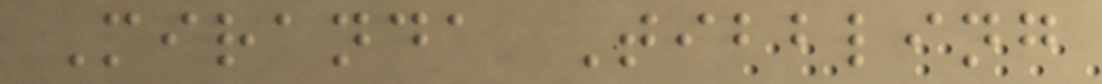Miranda Tibbling
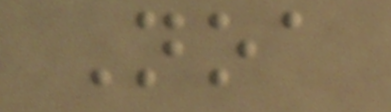Noa
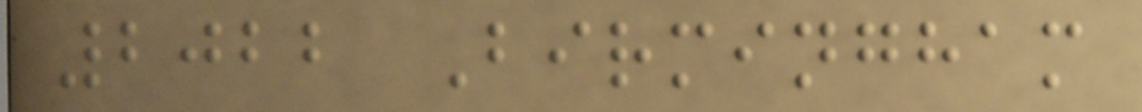2022 Birmingham
